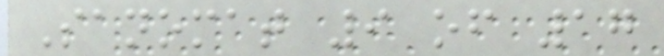Sanomat 9 of 17
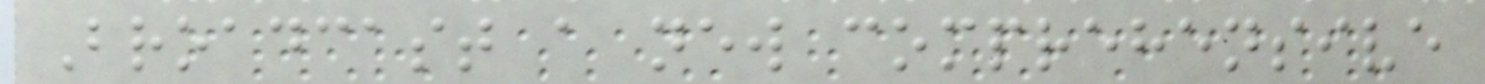Broadcast a new comprehensive
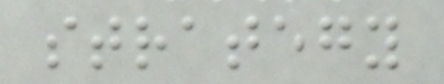strategy
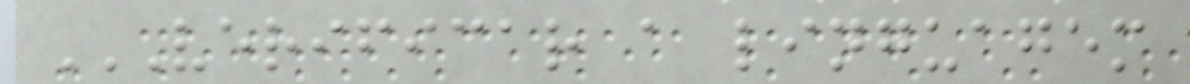VERIFICAR A LINGUAGEM
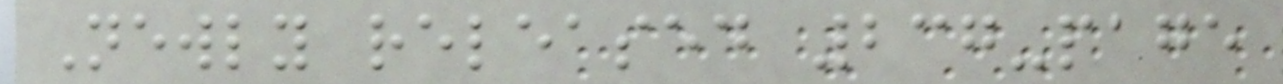Newly released 237-page
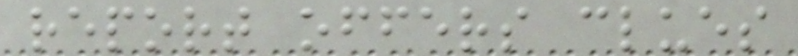report offers clues
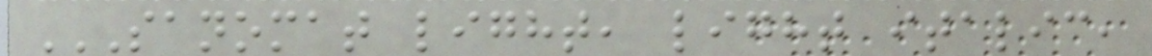SANOMAT LIGHT, LIGHT ITALIC,
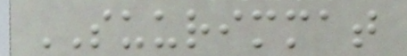SUURIMMAT
